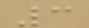3
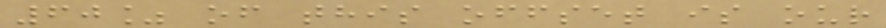60% of this offset is our
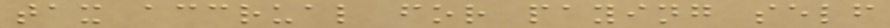tax accrual for paying self
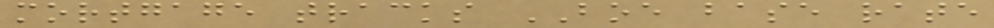mortgage tracks BOE base rate
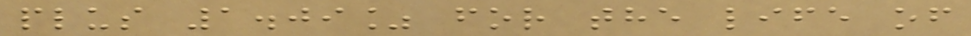plus 1.09% for the life of
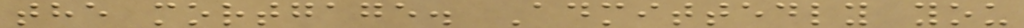the mortgage. Admittedly you
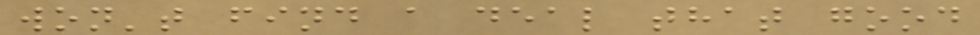won't find a deal that good
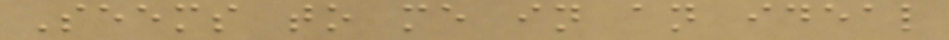Seems to me in an ideal
